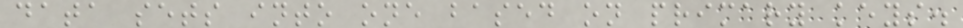data sets into one based on primary keys.
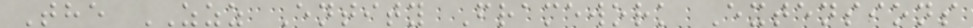The ZZZ Entity Framework Extensions
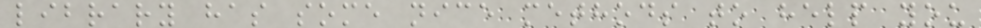library has some nice methods to help you
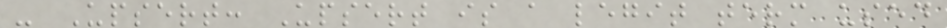- Upsert: Upsert is a legit term used
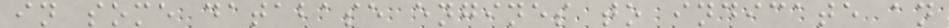in some database engines to indicate an
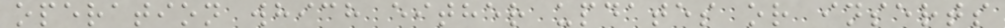operation which either updates or inserts
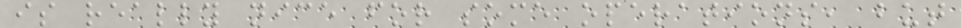is really nice for some operations, but
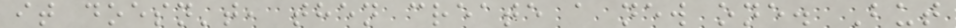it doesn't, then create a new one. But
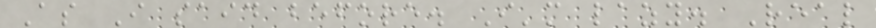As I said before. I'm lazy. Real
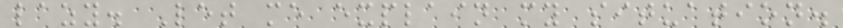lazy. Let me explain my situation.
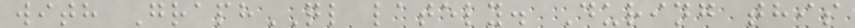with GraphQL lately. During this
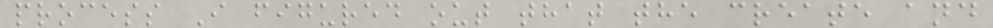process I figured out that the create and
